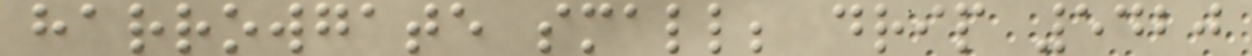harrowgate small; drip 5420
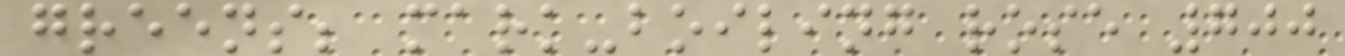greens; mark-boiling rose 700
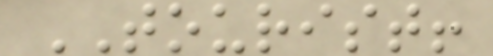TOURIST!
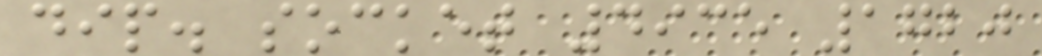dip. socket 4935 1720
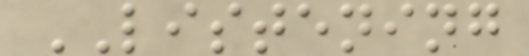LISTENING
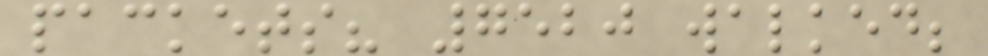packets? 7520 walked;
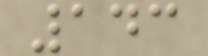143
